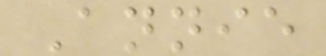Annie
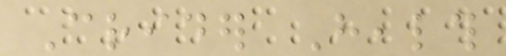Crider Health
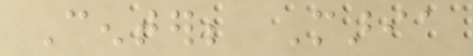Center; Maria
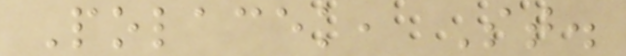Polacek, St.
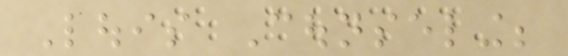Louis Counseling;
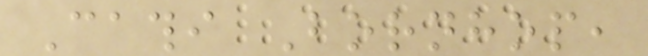Cathi Bornhop,
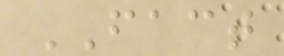FACT
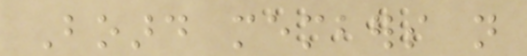Board members not
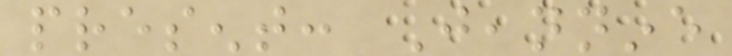present: Jeannine
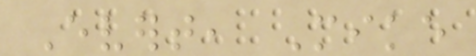Evert, Mike
